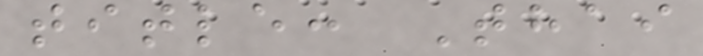title: Thai
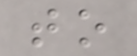to
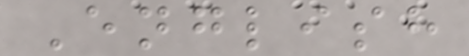English
